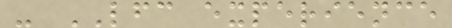- LFC experience
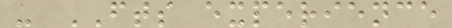- FTS experience
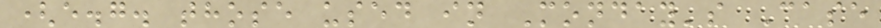(e.g. those used in Monday's Case
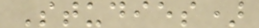Studies)
